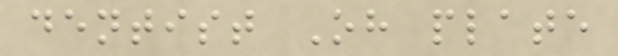dentist Oh plate
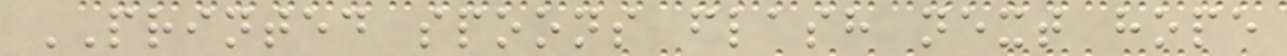PRINTED spoons flash next hope
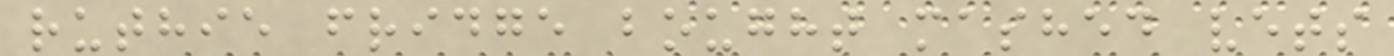ruthie fridge bought mashed vets
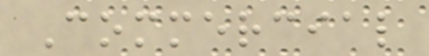Commercial
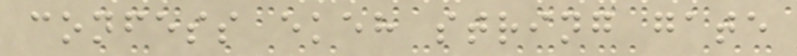confess ekeh string gate
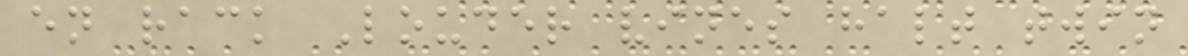en rack Louder vines halt twin
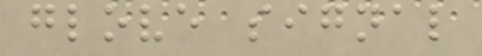glove signal
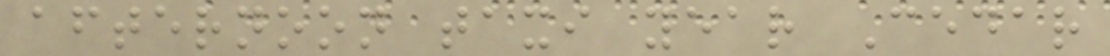afternoon taxi year Cedar
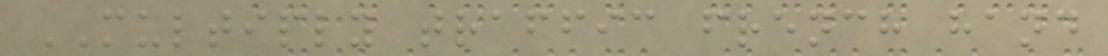MULTIPLY traffic french hand
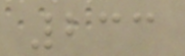233
